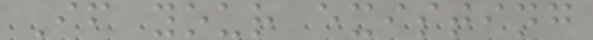If your existing
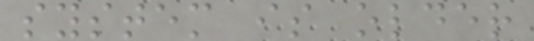system is older
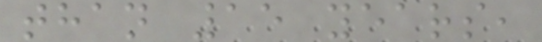than 15 years,
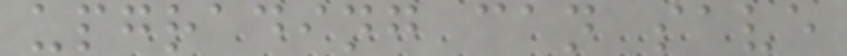upgrading can save
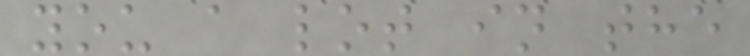you a lot in the
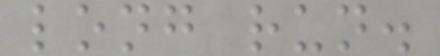long run.
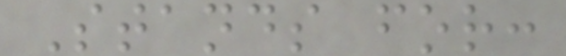Stands for:
